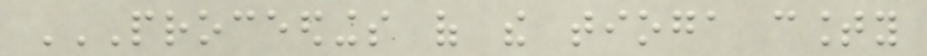PROCEEDINGS OF THE TIOGA COUNTY
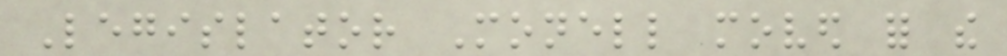Legislator Monell moved for the
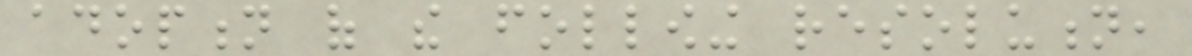adoption of the following resolution,
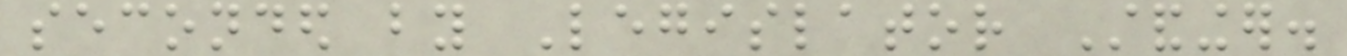seconded by Legislator Standinger.
